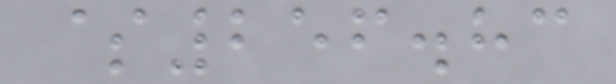$256.83
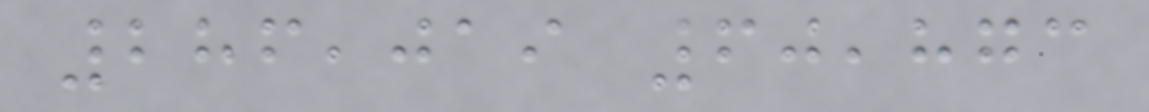286,019 60,873
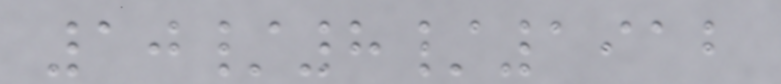10/8/1912
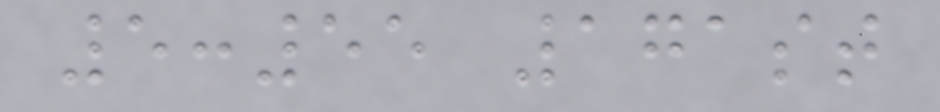5:55 171st
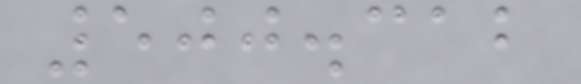500.312
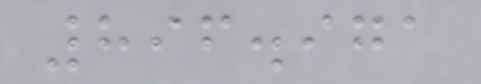896.971
